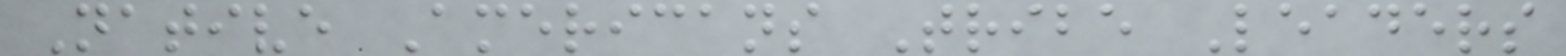Native Americans Tribe Leaders
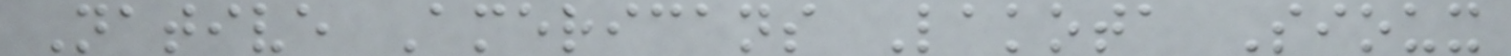Native Americans Lakota Sioux
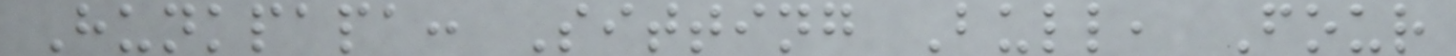Hunkpapa: Sitting Bull, Four
